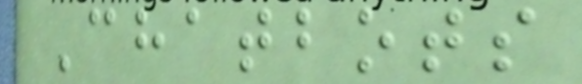Chatbots
